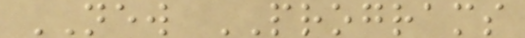NEW PROGRAMS
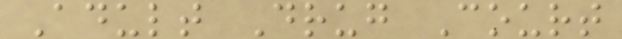Adult Drug Court
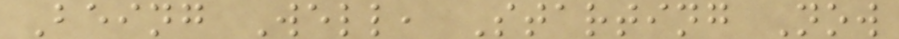Being Well, Starting Now
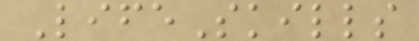LifeSkills
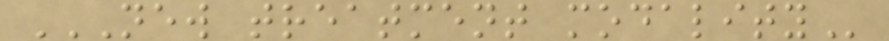NEW TREATMENT MODALITY
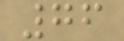76
